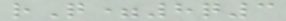rQ=8q3
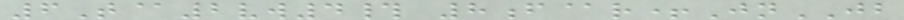6T@2vw4# 8f@r+JnJB
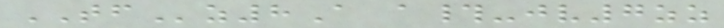TFz8A a#-jv7zz
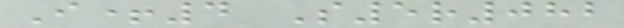I+4 S5r082
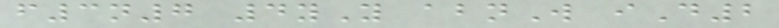f3n7 4yY abnW iD2
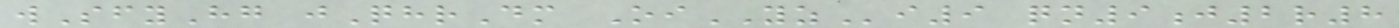wSfyHg jQhrDm OiYZi9 qn9j2r8
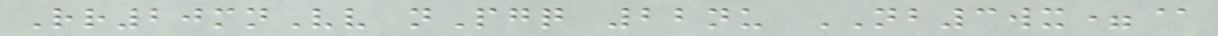Rr20mnVv nPgq 22nu NB3wx=@
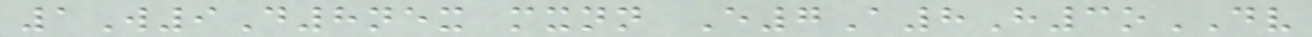1W9D8nex mxnn E7A8H3oDV
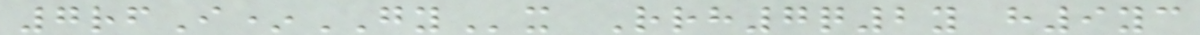7rfI*GYx Rrh7q2y h9yc
